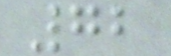72
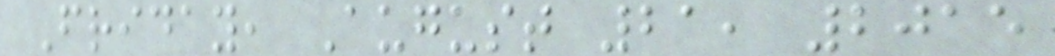Friday, August 21, 2015
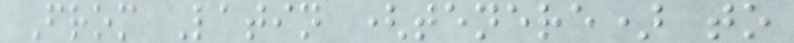From Latin (tenere) to
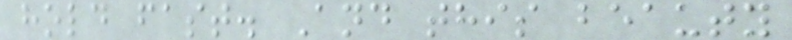hold fast. And this beauty
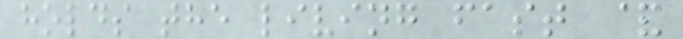holds the living fast &
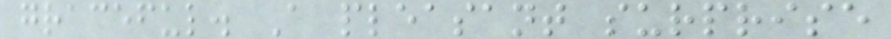graceful. A pleasant surprise
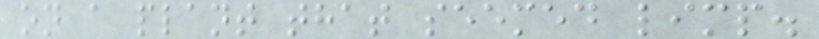on a plant that seemed limp.
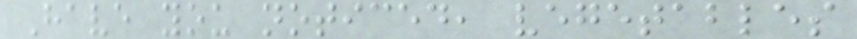Have you noticed, vegetables
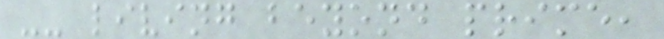-- living beyond prime,
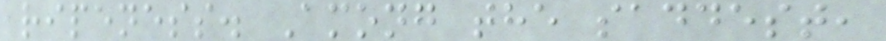ripeness. Among the saddest,
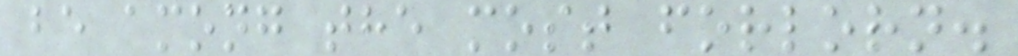be among the most forlorn.
